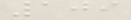109
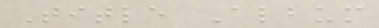Title Album
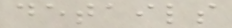details
